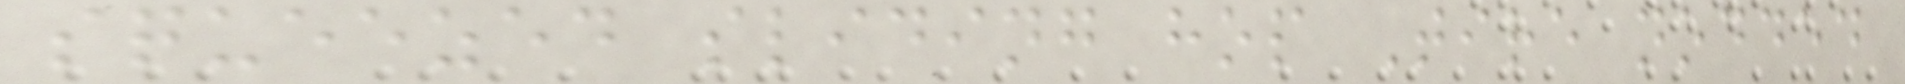squeezed sliding hop Tire nodded
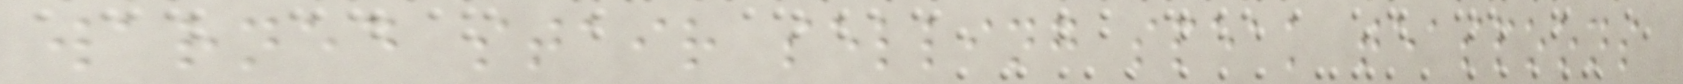warned stair selling speak teaspoons
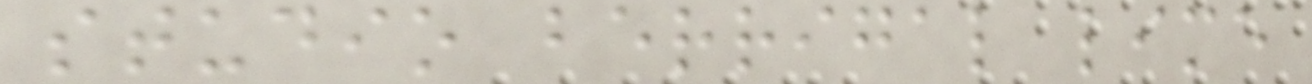studio berrigal lime
